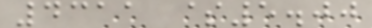4311 $5.00
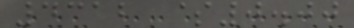4312 $0.00
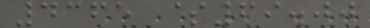4365 $69.00
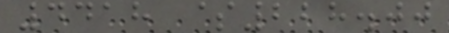4418 $228.00
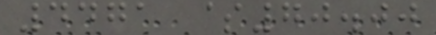4471 $70.00
